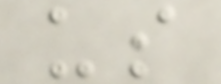us
